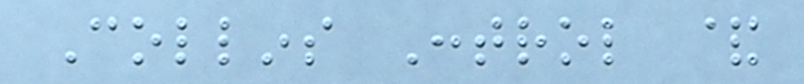Collins Control &
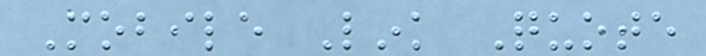Mobile Link Quote
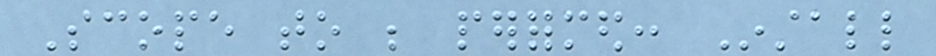Scope to be performed: Install
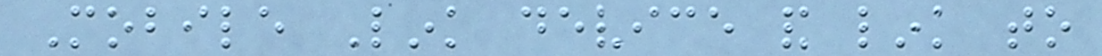Mobile Link device and link to
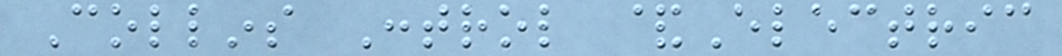Collins Control &Electric
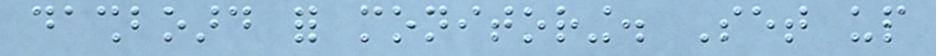dashboard for monitoring. Set up
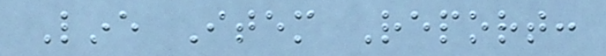Line Item Report:
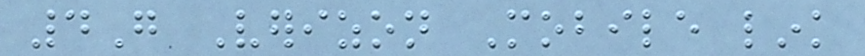4G Verizon Mobile link
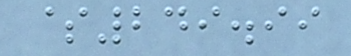$249.99
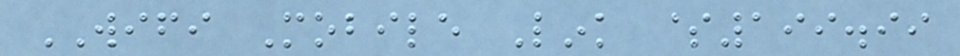WIFI Mobile Link $199.99
